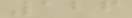126
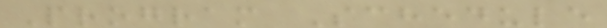Program Schedule
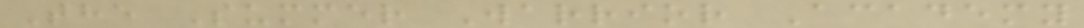The Summer Warrior Academy
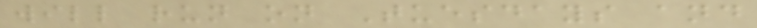will run on Tuesdays and
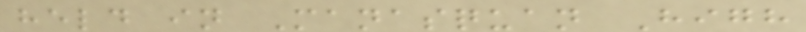held in Manasquan High
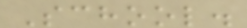School.
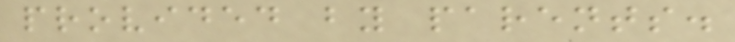provided by parents.
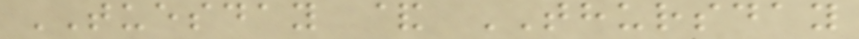TUESDAY & THURSDAY
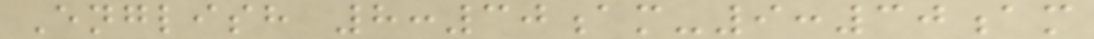English 8:30am-9:30am
